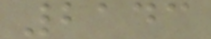2143
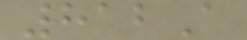812A
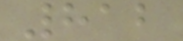812
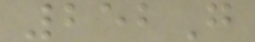252G
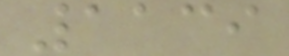1139
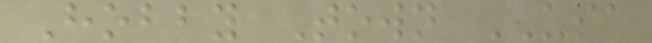Hobby Town USA
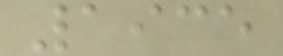1935
